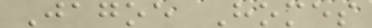Jagoe Homes
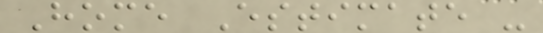Home Estimate -
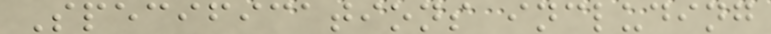Specifications including
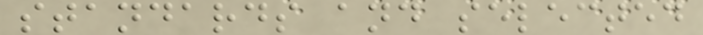standards and selected
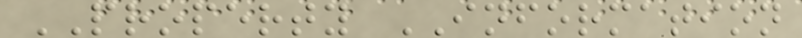PROPERTY INFORMATION
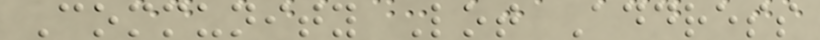Community Lot Address
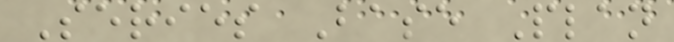Series Base Plan
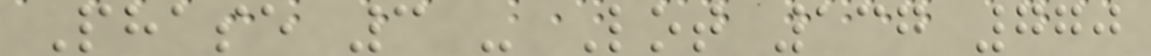Phase 3 - Lot 137 770
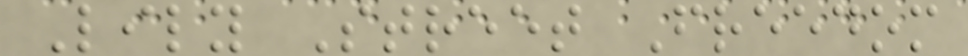Lily Street Freedom
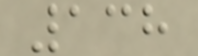138
